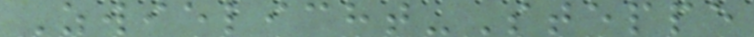Zwielicht-Steppe
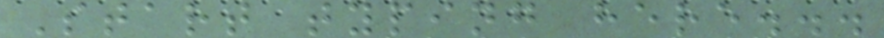Start typing here...
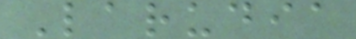Larudia
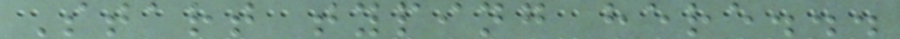Start typing here...
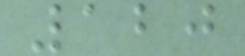120
